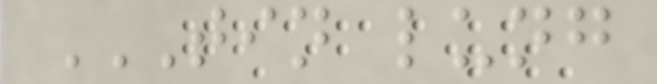TIN LUNG
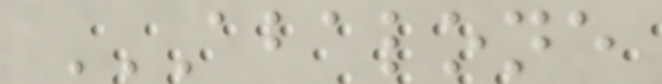ABALONE
